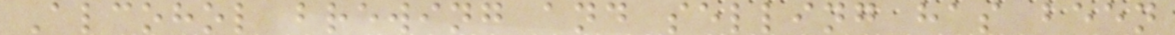Alcohol brewing and selling has been
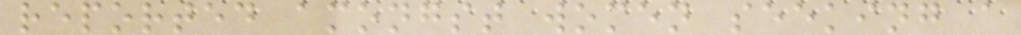reported amongst women seeking a
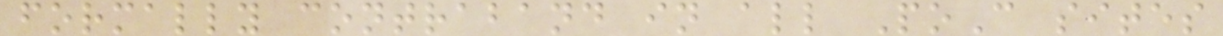formally contraband in all PoC sites
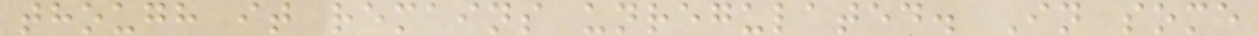though it remains unregulated. In some
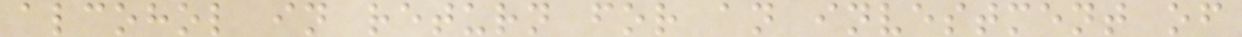alcohol in return for an investment of
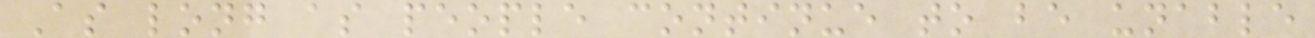As long as people continue to be unable
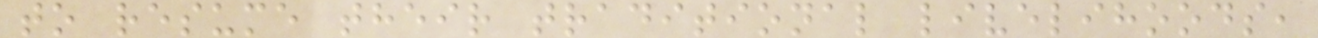to resume their traditional livelihoods,
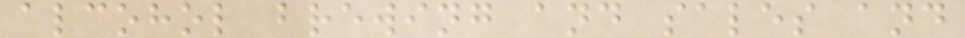alcohol brewing and sales and
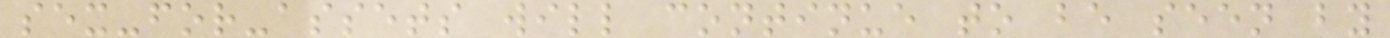sex-for-assets will continue to be seen by
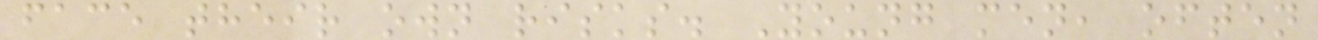face their own risks. Young men, often
